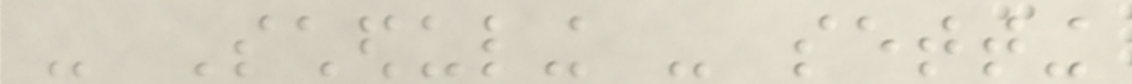- Scheduling - setting
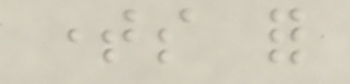times for
